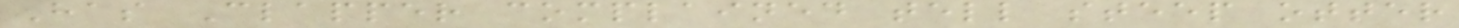Has Clapper complained tell steep otter
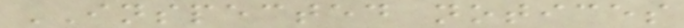INSPECTED notices
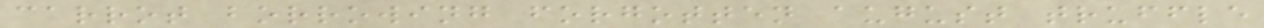carrot borrowing forgotten august truffle
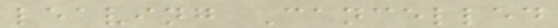leaving Cancelled
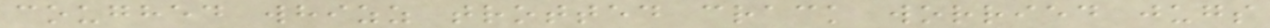coughed whizz trotted crack worried jugs
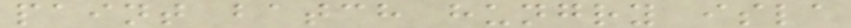paint batch hungry isla
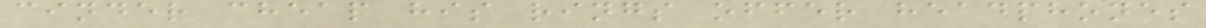cinder cheap his rings offer headphones
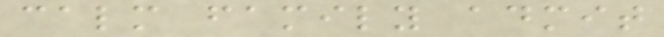calm family admit
